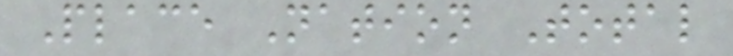Place Nation Total
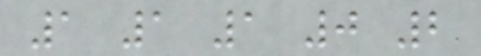1 1 1 0 2
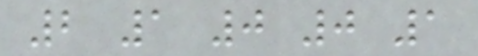2 1 0 0 1
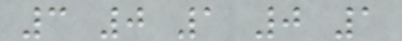3 0 1 0 1
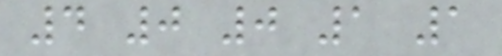4 0 0 1 1
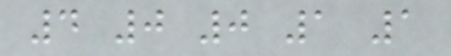4 0 0 1 1
